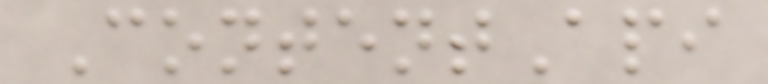ContentApi
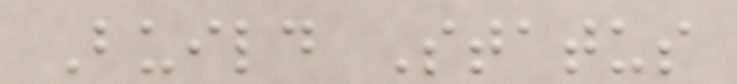Build Status
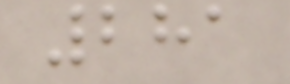281
